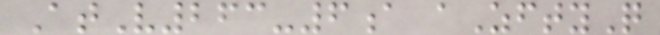AtV263-6a aZftyQ
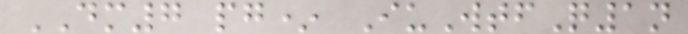DM7 pg* IuWtfQ1n
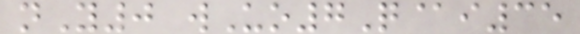nY0 wUo7Q@i35
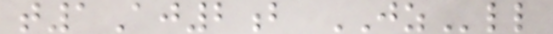t1Aj2b JZll
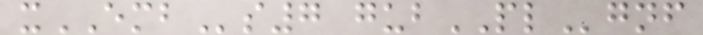xEMBs7 gubPLgnf
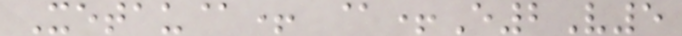Xetau@+ @+E2V5
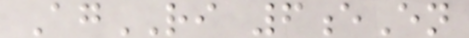AgRI 6eEn
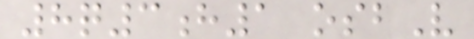8q3h1 osbV
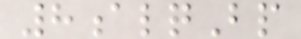8alqBp
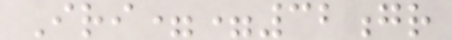Iri==32gr
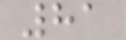81
